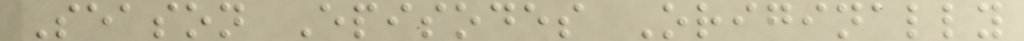Season Episodes Originally
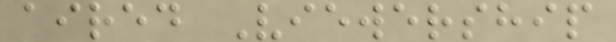aired Viewership
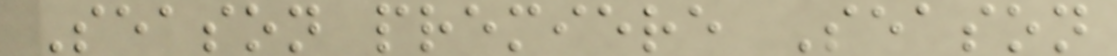Season premiere Season
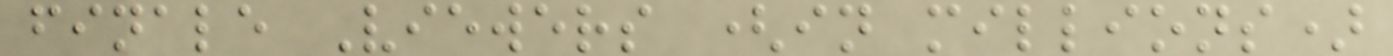finale Viewers (in millions)
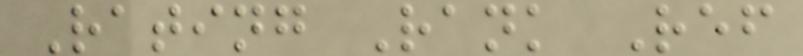Rating Rank Ref
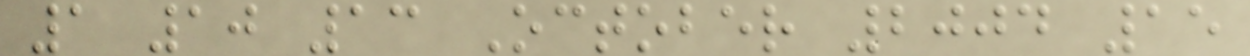1 10 13 October 2004 15
